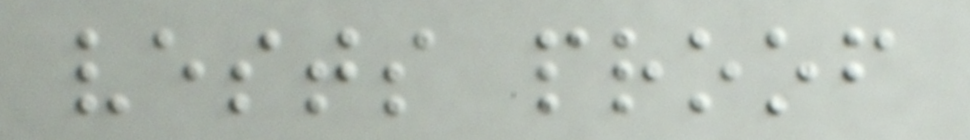vests proof
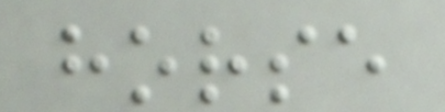horse
